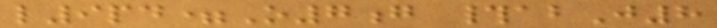l9pd=O7g #abJ8
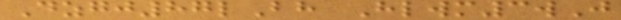Dzgj87lBh Hlwm3wJ
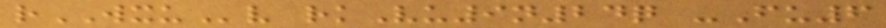rWXUv rkVu9n24q -Fu6
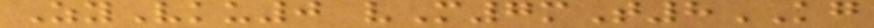ZyVku0 vM7mT8KG
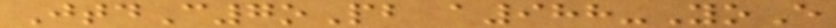JtdC7oPb a988-YoE
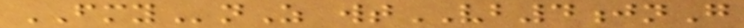FMYnZ wtVB4jnG
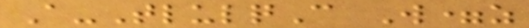A-TlulqC W=z
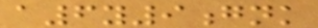a6y9gnk
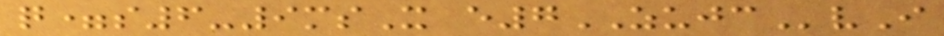q=s6-9msX e7ZUJCvI
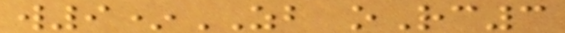w9*ZB oRc3
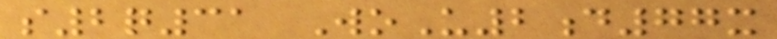s2q31 WoU2d77x
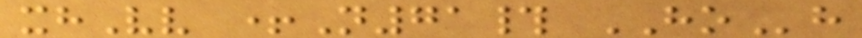xhVv +N71# HOh
